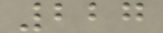227
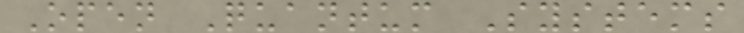Open Quantum Systems
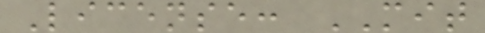License: MIT
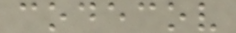codecov
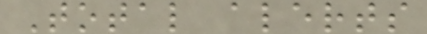Total alerts
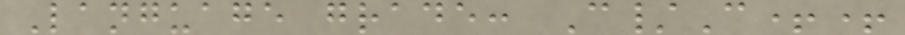Language grade: C/C++
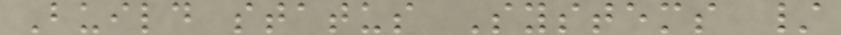Build status Systems /
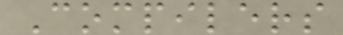Compilers
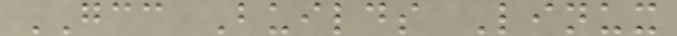GCC Builds Linux
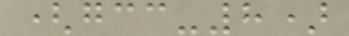(gcc-8)
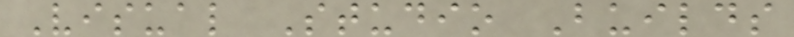Visual Studio Builds
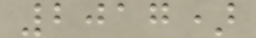2017)
